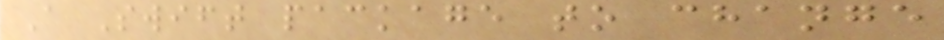A Swift package to change
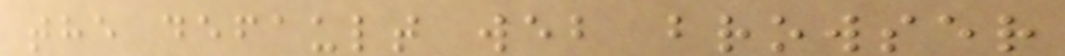the default web browser
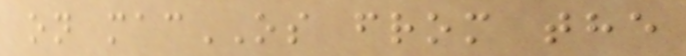on macOS from the
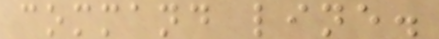command line.
